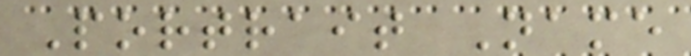Portrait Name
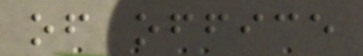of office
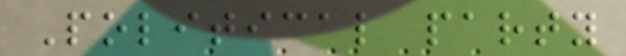Political party
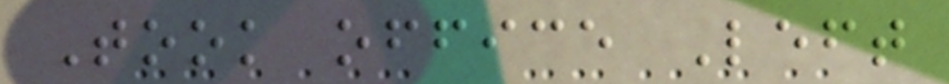Took office Left
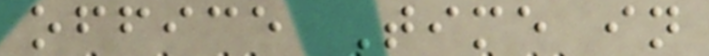office Time in
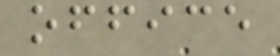office
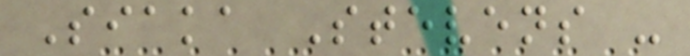Siaka Stevens -
